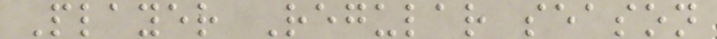Player Regular season
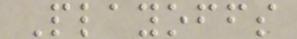Playoffs
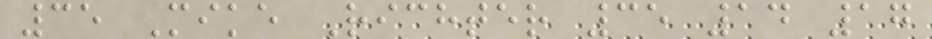35 Mike Richter 35 14 17
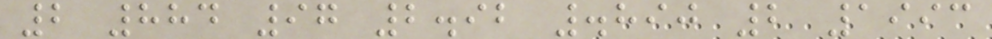2 884 97 2.92 .890 2 1993
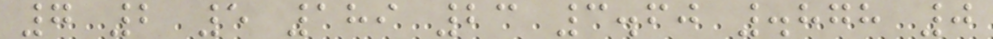7 2 5 189 23 3.60 .878 0
